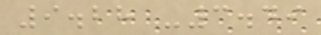9.28 -3.49
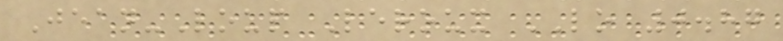Jean-Loup Leroux LO 0.87
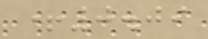+0.09
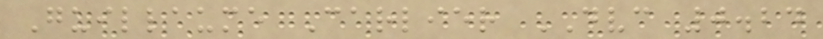Guillaume Carlier DVC 0.24
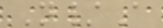N/A
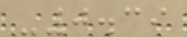-0.39
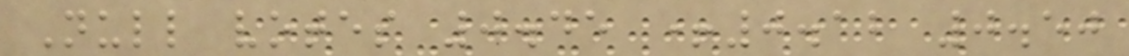Null votes 0.45 +0.12 0.50
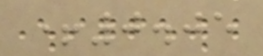+0.05
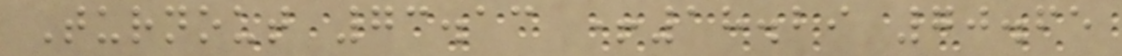Turnout 73.13 +18.29 70.65
